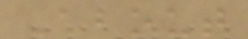About
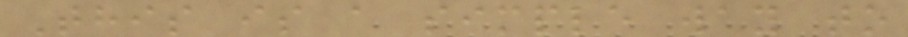This is a simple way to
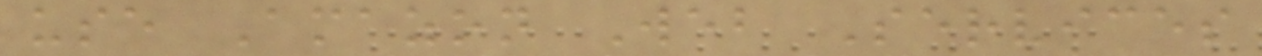use Amazon Web Services
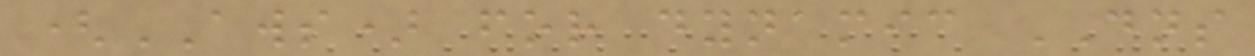(AWS) for dynamic DNS
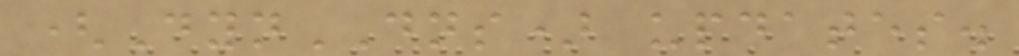(DynDNS) updates.
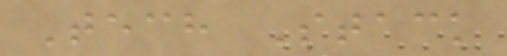Tech Stack
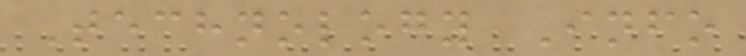Technology Info
